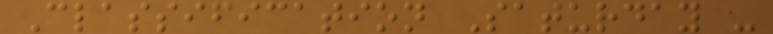Classification Saturday -
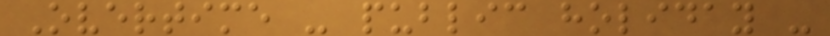Overtime - public holiday -
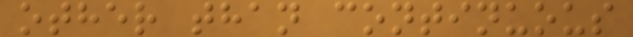other than continuous
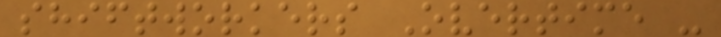shiftworkers Overtime -
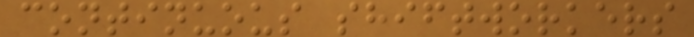continuous shiftworkers
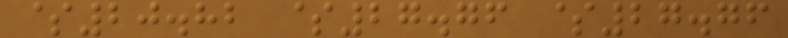$20.82 $27.76 $27.76
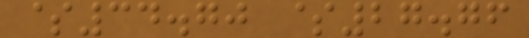$34.70 $27.76
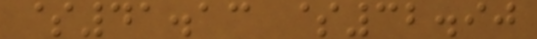$41.13 $32.90
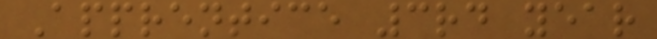Apprentice 3rd year
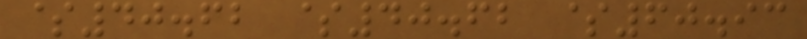$40.62 $40.62 $60.93
